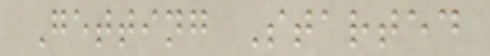Getting Started
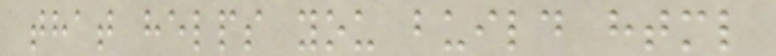that helps you build html
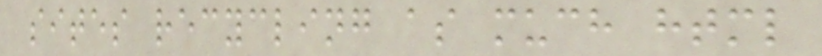sites recycling as much html
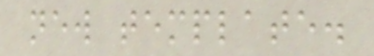new template.
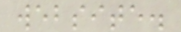website.
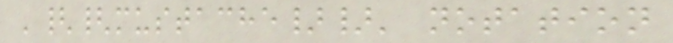'{{mustache}}' notation
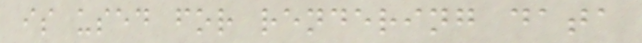is used for rendering data
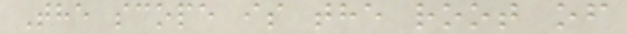The scope is the root of
